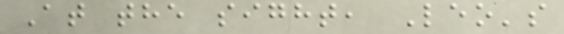At the sight, Leo's
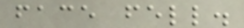face fell.
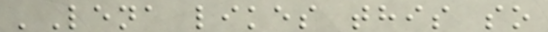'Lena likes this so
